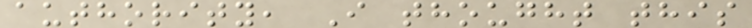authority, I thought this
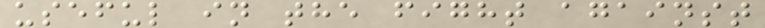useful in the fight against
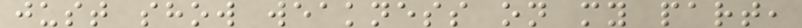just show weakness on my part,
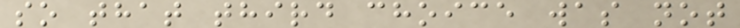so that third choice was not
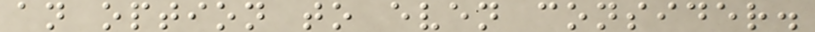an option to even consider.
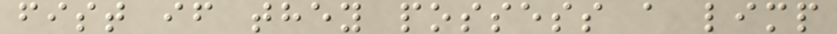fist if they possess a limp
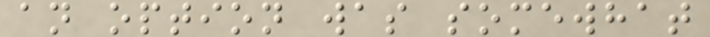an option was somewhat
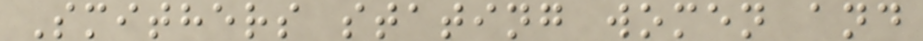Smithers stating women and
